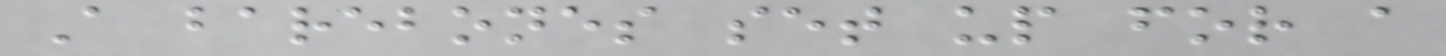A barebones set up for a
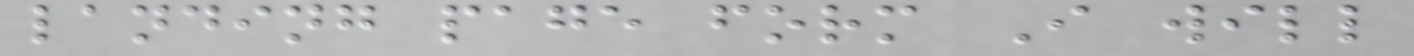landing page form I will
